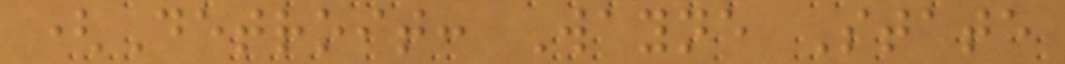(Detroit: Wayne State
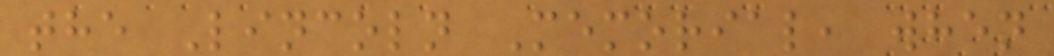the Lincoln Memorial, when
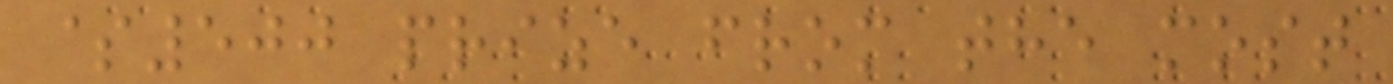$500 prize from the most
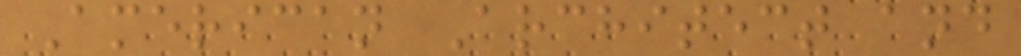American Architect and
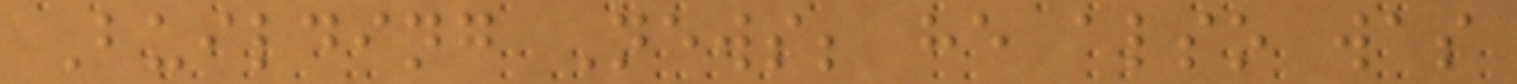Building News; he also was
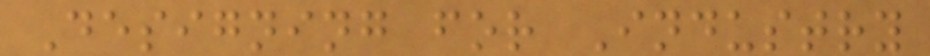Designing for Industry
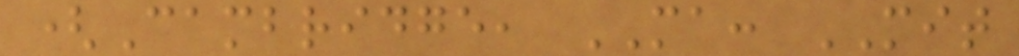(Cambridge, MA: MIT
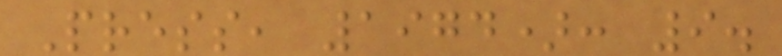Press, 1974): 9.
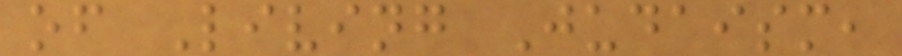of Living Judaism,
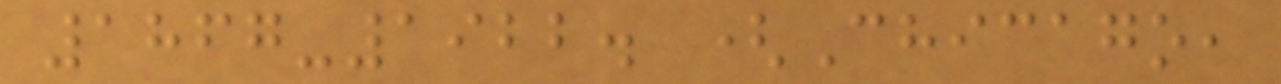1867-1922. (Chicago,
